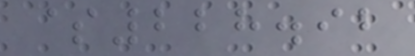$228.92
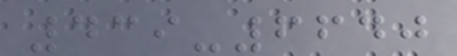439-6640
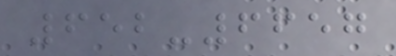652-6657
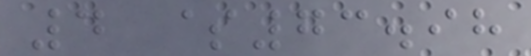4 $73.98
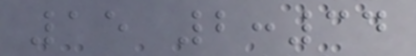15 2:34
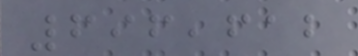696,612
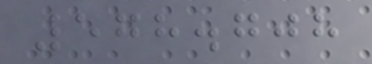578.708
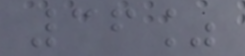36%
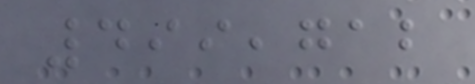499,712
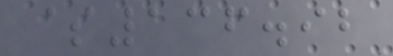$136.92
